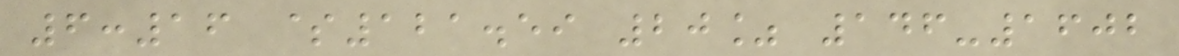6:16 $121.59 20% 146-1602
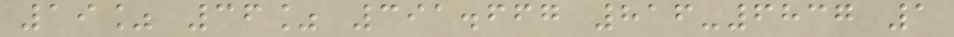19% 36% 391.667 816-6837 1
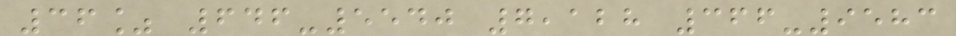36% 646-5540 7,128 366-9583
